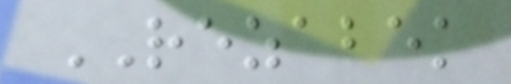REZABEK
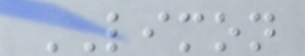LIMON
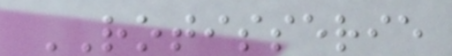ROTISSERIE
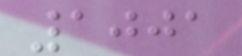1001
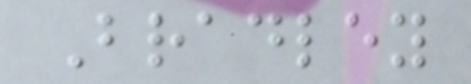Bradley
